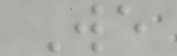We
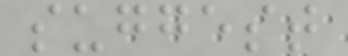suggest
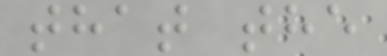that the
